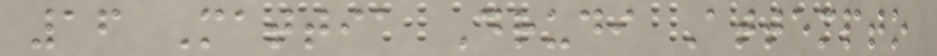16 Mattia Drudi Attempto
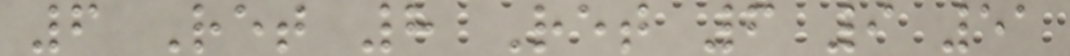6 Ret 8 Ret 6 9 51
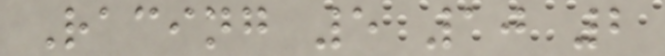Racing 5 10 2
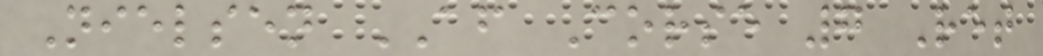Nielsen AF Corse 7 Ret
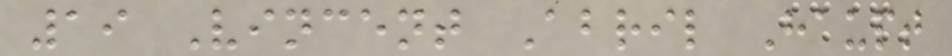19 Vincent Abril Haupt
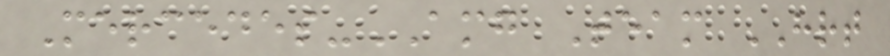Mercedes-AMG Team HRT
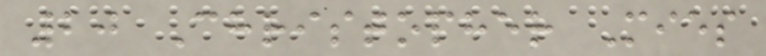20 Christopher Mies
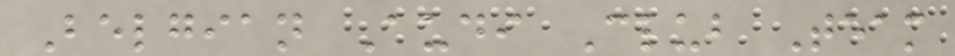Belgian Audi Club Team
